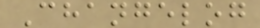Changelog
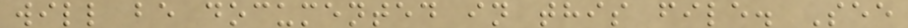will be documented in this file. See
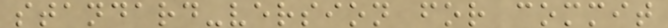standard-version for commit
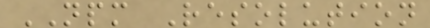NPM Resolution
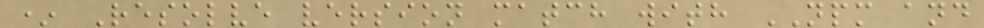* Resolve version match with NPM and
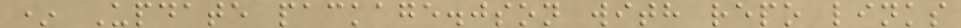* Update package.json with repo links
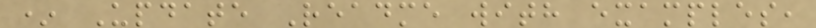* Update Readme with examples,
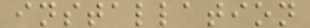installation
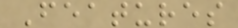Features
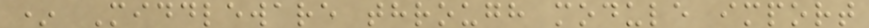* Middleware through module import
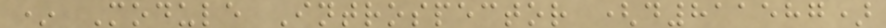* Module Introspector (d811587)
